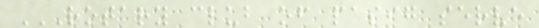ROTARY CLUB OF PASIG SERVE
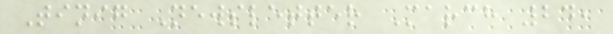Tinig Newsletter March 24,
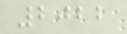2022
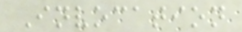Invocation
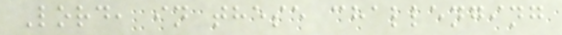Lord, in these challenging
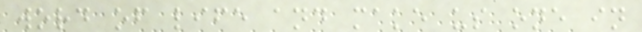word of life and make us one in
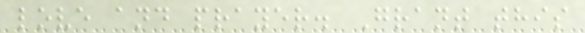love and prayer. Grant this
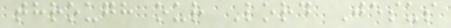through our Lord Jesus
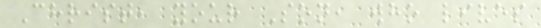Christ, your Son, who lives
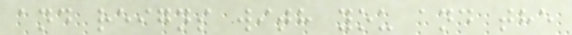and reigns with you and the
